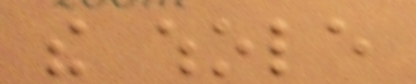the whole
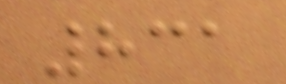831
